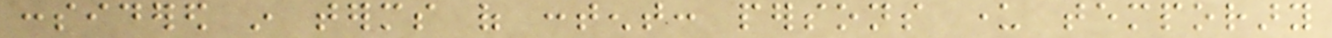considered in terms of content: persons under temporary
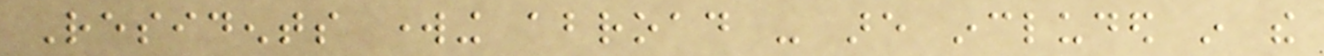Residents working abroad - are included in the
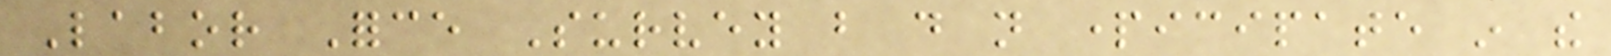Labor Force Survey but do not participate in the
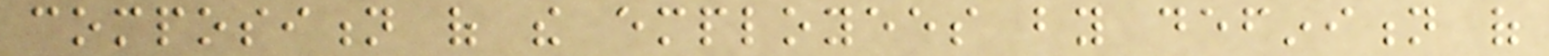composition of the employees by definition of
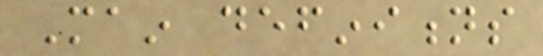Main definitions
